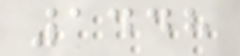1448
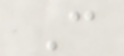C
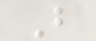B
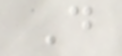D
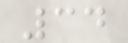34
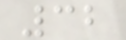32
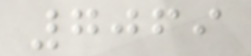7069
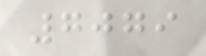7079
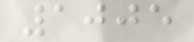1005
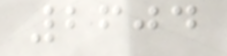2604
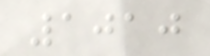1010
